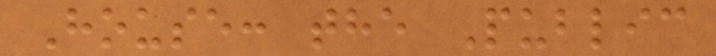House: the Public
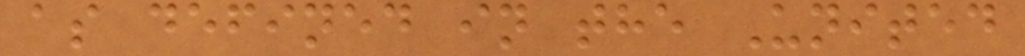as defined in the United
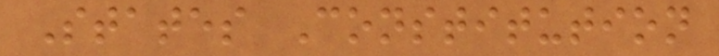States Constitution
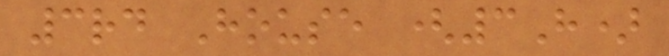3rd House (3H)
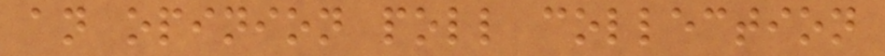an opinion poll collection
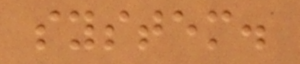system.
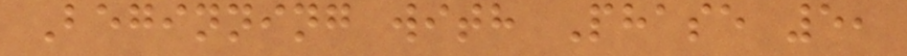Beginning with Phase 5,
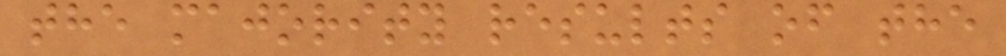the majority results of the
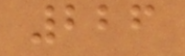226
